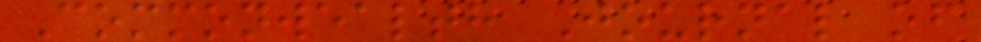Commonwealth Journal of
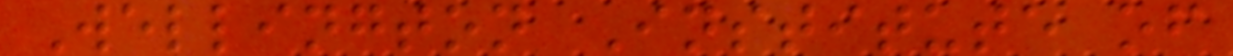Wellington Institute of
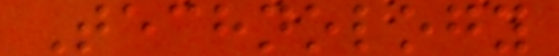Technology
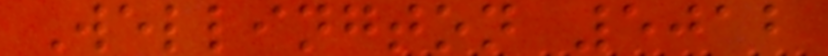Wellington 5012
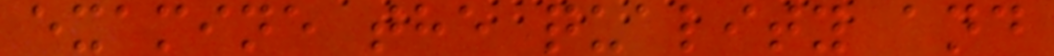examine the quality and
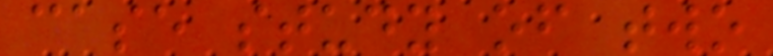case study of two
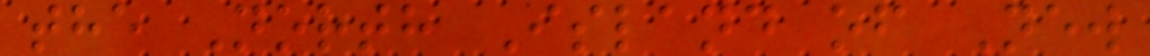the North Island of New
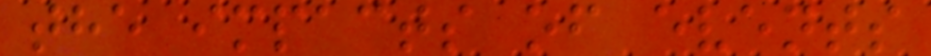the impacts of events
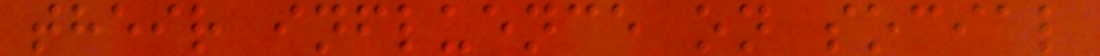their influence on social
